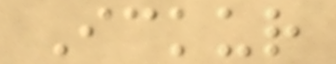Ickur
